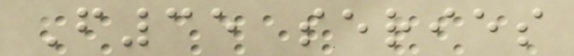F35 series
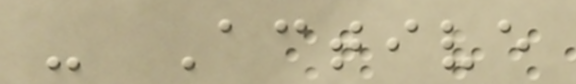- Active
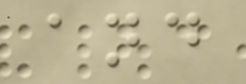and
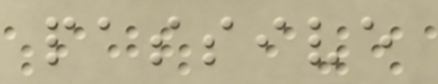passive
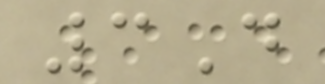3D
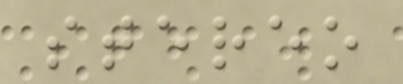stereo
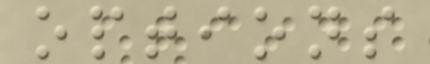options
